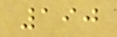190
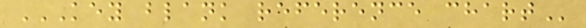KEY BLANK REFERENCE CHART
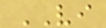VI
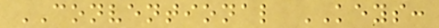CONVENTIONAL KEYS:
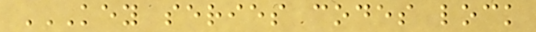KEY SERIES CODES LOCK
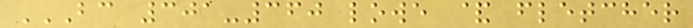BC 301-360 LOWE & FLETCHER
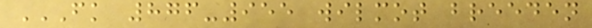FK 876-955 WILMOT BREEDEN
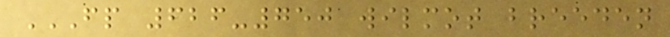FP 626-750 WILMOT BREEDEN
